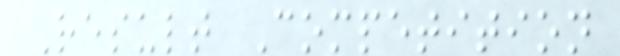Result Competition
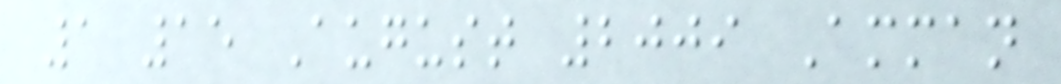1 15 August 2009 Amman
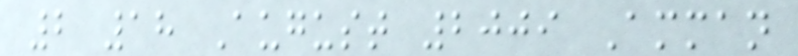2 18 August 2009 Amman
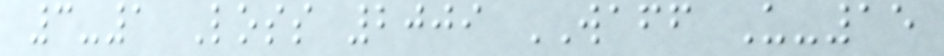3-1 Loss 2009 WAFF U-15
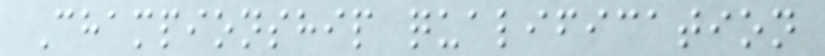Championship qualification
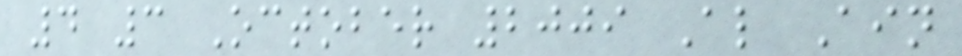4 3 October 2009 Al Ain
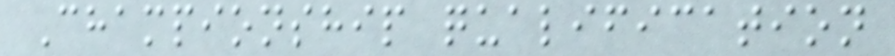Championship qualification
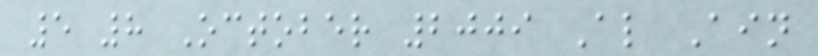5 8 October 2009 Al Ain
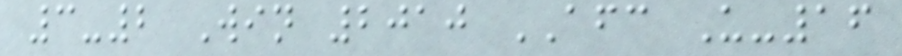3-2 Win 2010 AFC U-16
